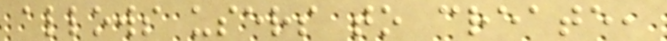allows users to create,
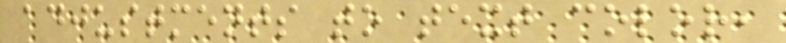adjustments to text color,
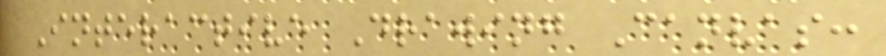Interactive Drawing Canvas:
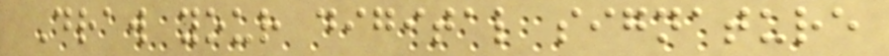Draw your digital signature
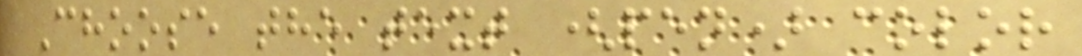Choose the text (pen) color
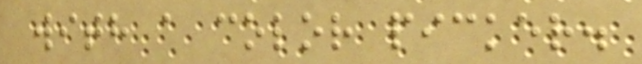with a color picker.
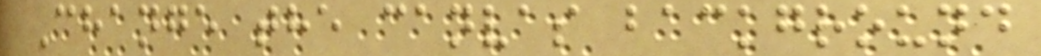Change the canvas background
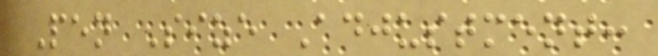Pen Size Adjustment:
